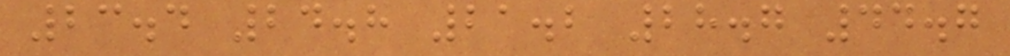23.4 24.8 21.2 28.7 44.7
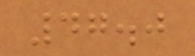47.0
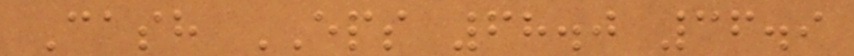Cash EPS 68.0 36.9
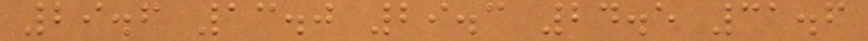29.6 13.0 29.3 24.5 31.6
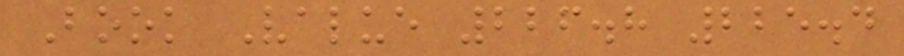Book Value 226.8 225.4
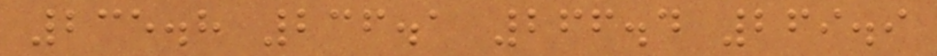235.8 236.1 266.4 269.9
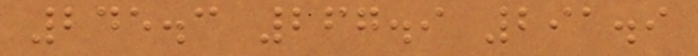245.3 267.9 291.9
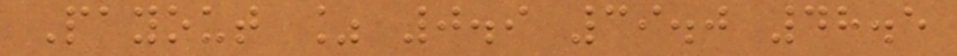Payout % 0.9 39.0 48.5
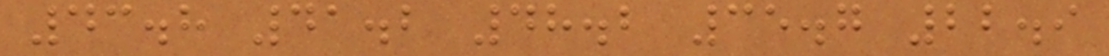43.8 41.2 48.2 35.7 22.9
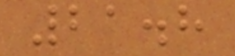21.8
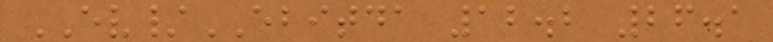EV/EBITDA 12.2 26.1
